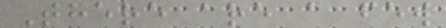There are a few
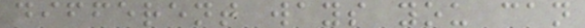different ways you can
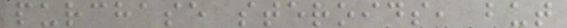purchase steroids, but
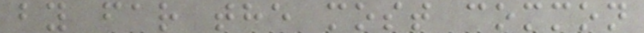by far the most common
